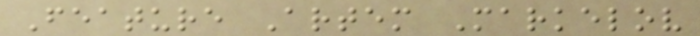Feature Artem Markelov
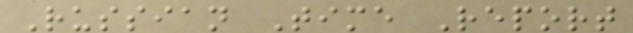Russian Time Report
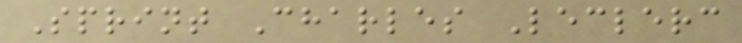Sprint Charles Leclerc
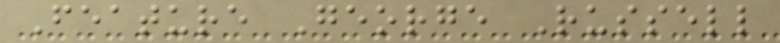Feature George Russell
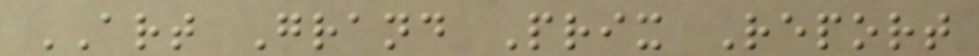ART Grand Prix Report
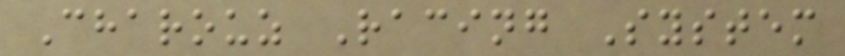Charouz Racing System
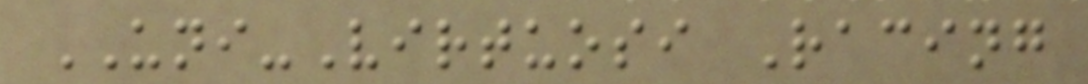UNI-Virtuosi Racing
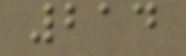214
